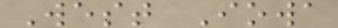West Iowa
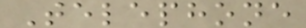Telephone
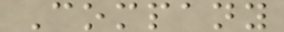Company
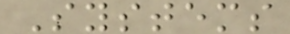Systems
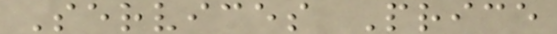Services Price
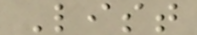List
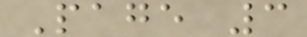Page 3
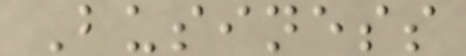Business
